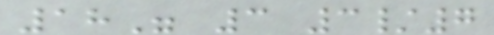18" 3 3/7
